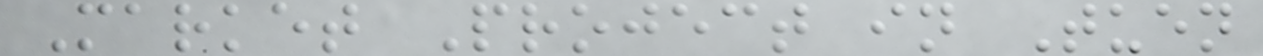Market Project in Tuen
